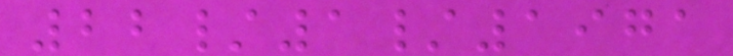22/1/1971
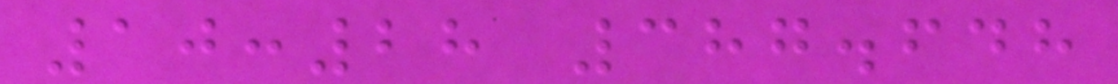10:28 387.648
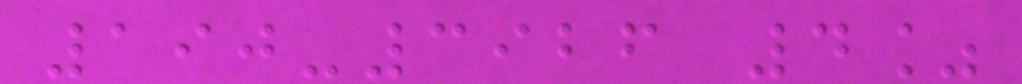190-3926 4%
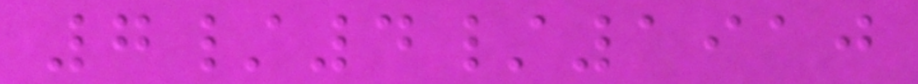7/4/1910
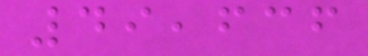49,636
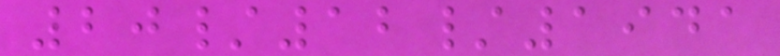20/12/1941
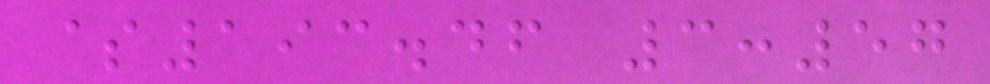$193.46 3:57
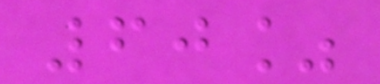60%
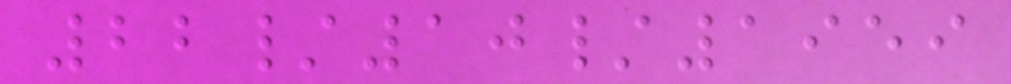22/10/1959
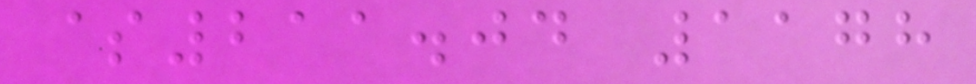$211.04 1178
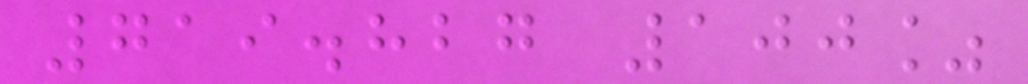719.827 100%
